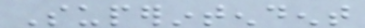Superintendent
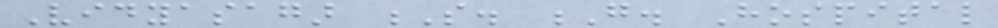Vidyasagar S. G. Hospital
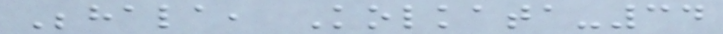Behala, Kolkata-34
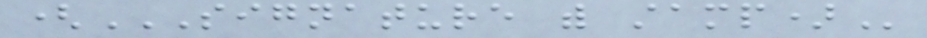(SIGNATURE WITH STAMP)
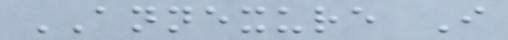ANNEXURE I
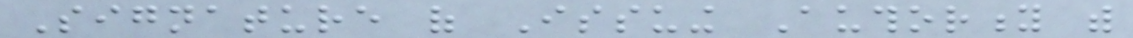Signature of Issuing Authority with
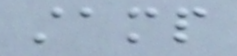stamp
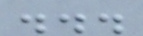...
